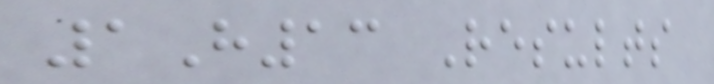1H13 Results
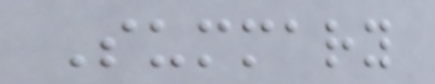Summary
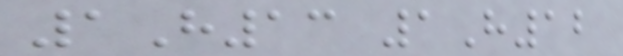1H13 1H12
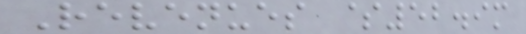Revenues $52.9m
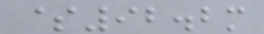$92.2m
